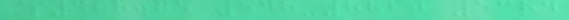$428.75 548-8820 53rd
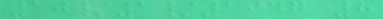10/1/1947 8
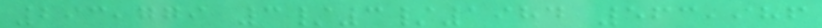293,779 3/3/1984 563,986
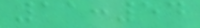11:54
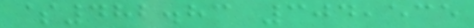$482.83 304,535
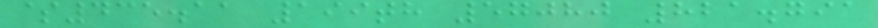$435.11 199th 57080 821.791
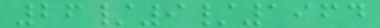26/9/1964
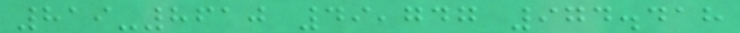819-8610 49,747 974.418
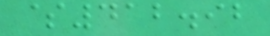$412.92
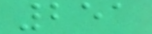251
